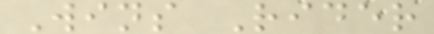Wins Rider
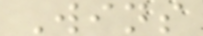Wins
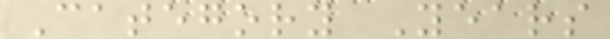Category Years
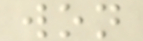won
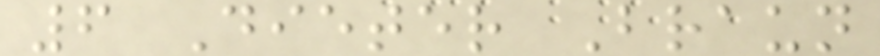6 Dieter Braun
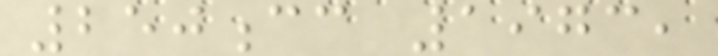250cc 1973,
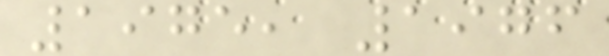1975, 1976
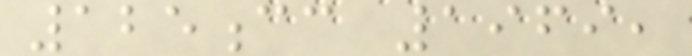125cc 1969,
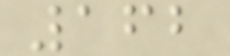162
